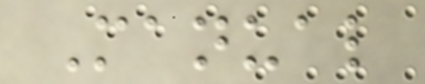Manual
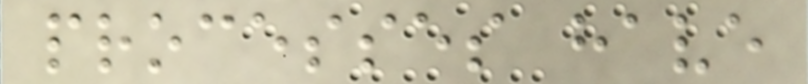processes have
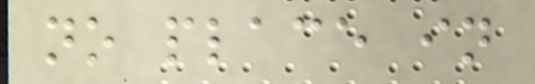no place in
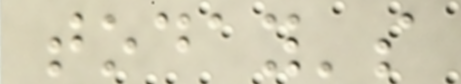today's
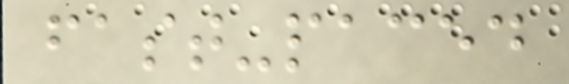fast-paced
